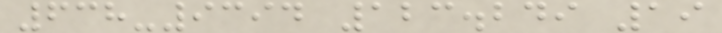638-9394 123.249 19
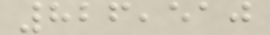826,510
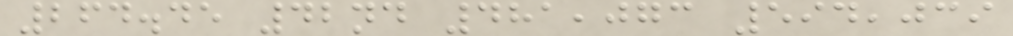264.45 42nd 481,073 594,039
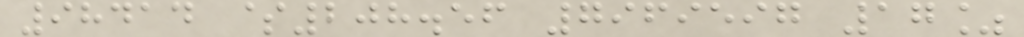98414 $208.56 7969597 17%
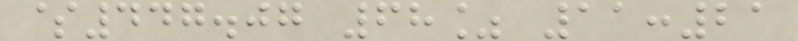$447.07 68% 11:21
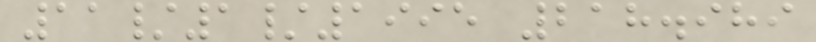11/1/1995 218.989
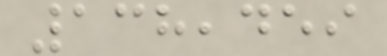138,459
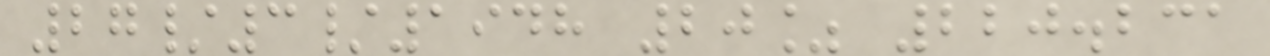27/3/1948 20% 220.231
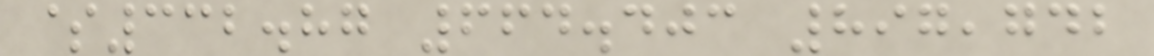$332.87 664.403 897,742
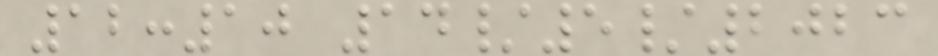12:10 14/5/2023
